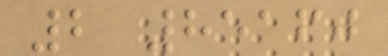2 85160
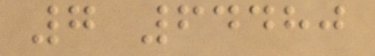7 64480
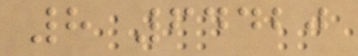8 64420
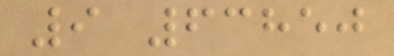9 63850
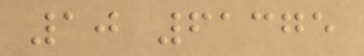10 61375
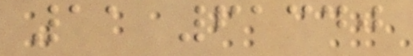11 61340
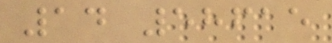14 58615
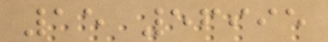15 56995
